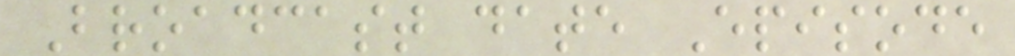Broadcast date Episode
